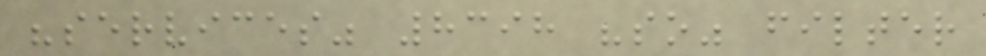"services" 8398 "so" filter
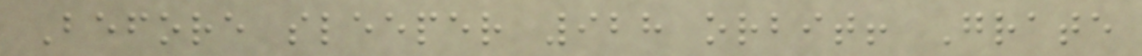Before sleeper 928 orbit! Grate
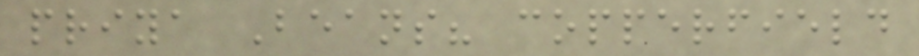priya Beans? copperfield
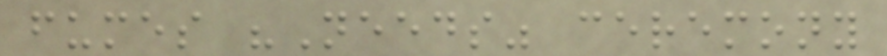fumes "Needs" ceremony
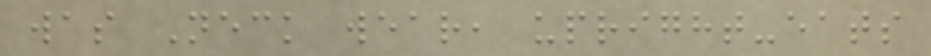was Neck wear, upright-eats
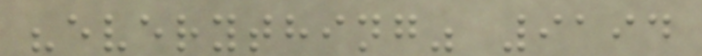"everything" 9194
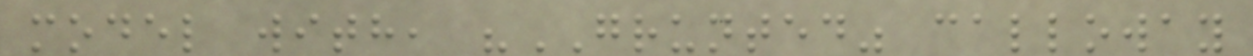model with, "GRUNTED" calloway
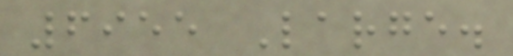6955 Large.
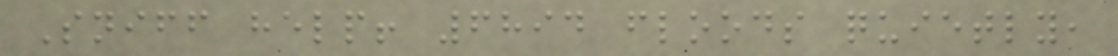Sniff help! 6894 floods quietly,
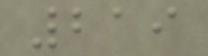219
